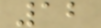12
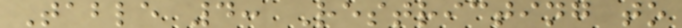Table 4: Restricting to
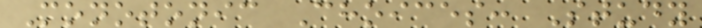Monotonic Choices: Study
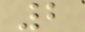2
